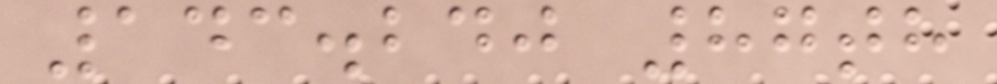143.240 87th
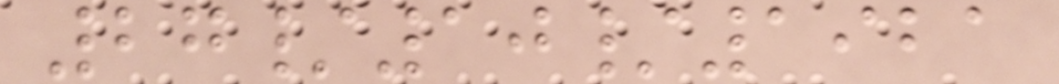27/10/1921
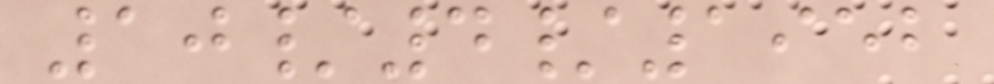10/4/1952
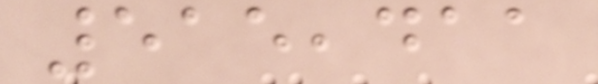515,411
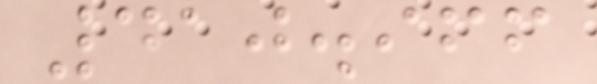410.966
